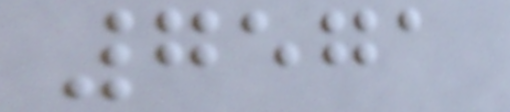7571
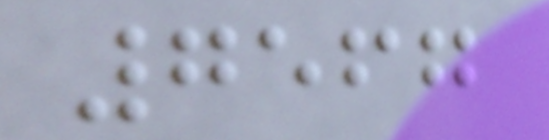7567
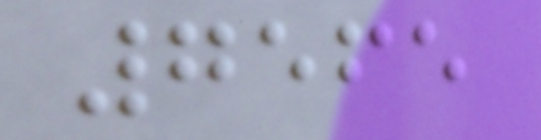7565
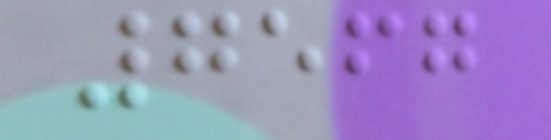7567
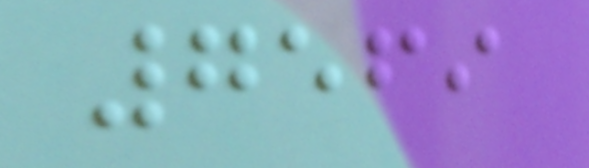7569
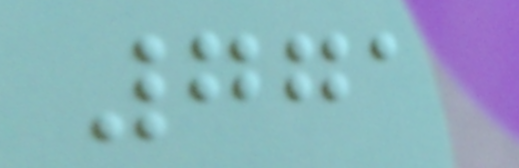771
